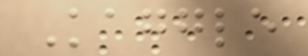Kaggle
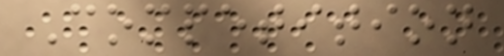Competition
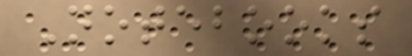Notebooks
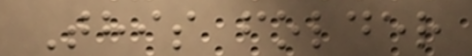This folder
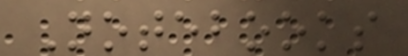Notebooks
